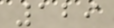129
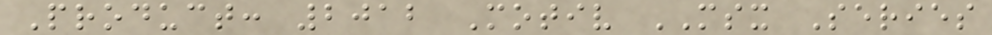Product: 2012 Motiv MSX Series
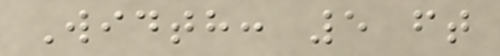Width: 5 ft
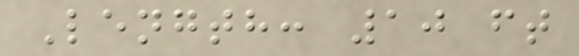Length: 10 ft
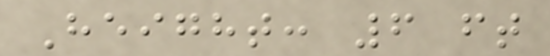Height: 6 ft
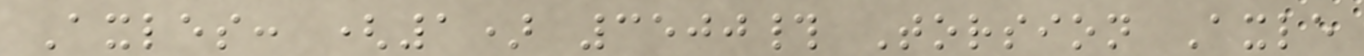Axles: (1) 3500# Torsion Axle
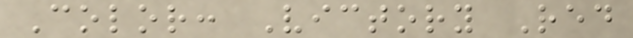Color: Victory Red
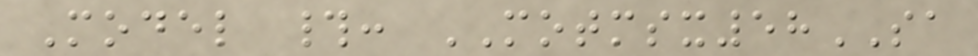Model #: MOTMSX58SA
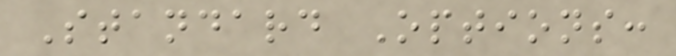Standard Options:
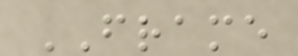FRAME
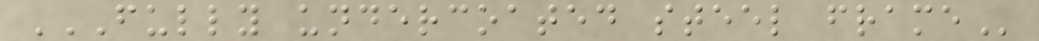FULLY UNDERCOATED STEEL FRAME
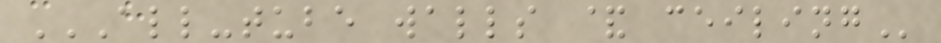ALL-TUBE WALLS & CEILING
